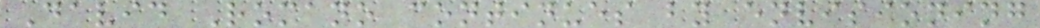David Romano continues by envisioning
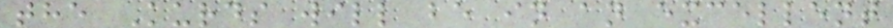the Kurds will be in an excellent
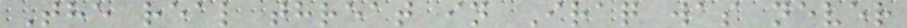The real threat in Iraq was never
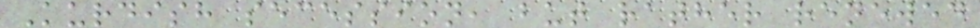Kurdish secession, but rather renewed
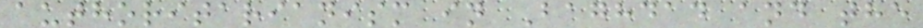authoritarianism in Baghdad and the
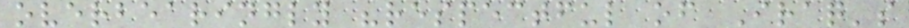overbearingly "respectful of Iraq's
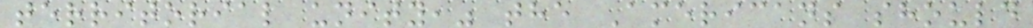territorial unity," the Americans should
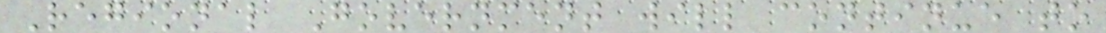Regional Government will continue to
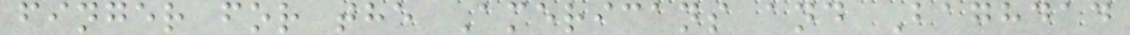finger for the Americans and Baghdad
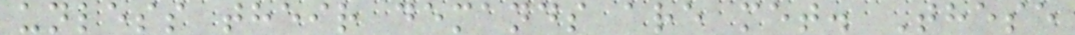unless their demands are met. These
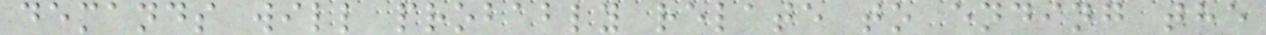demands will probably relate to ending the
